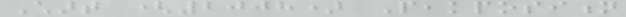Chart (2008) Peakposition
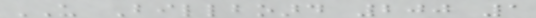US Billboard 200 1
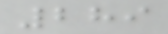289
